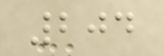204
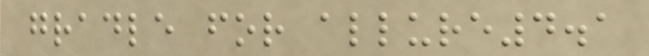gradle for allure4.1
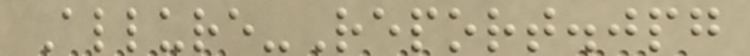Allure-Report.jpg
